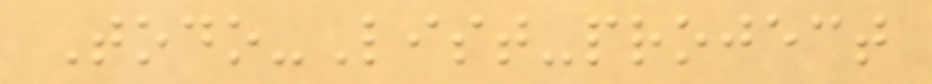Todo-List-project
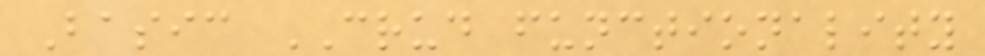Basic CRUD functionality
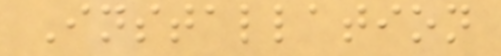Installation
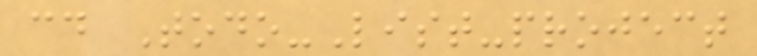cd Todo-List-project
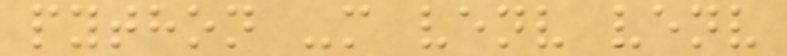python -m venv venv
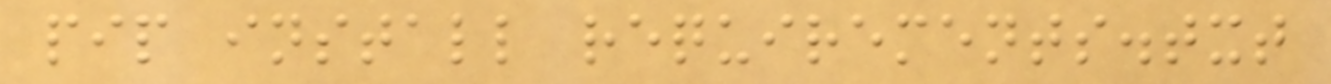pip install requirements.txt
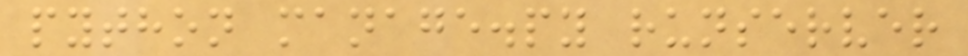python manage.py runserver
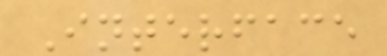Interface
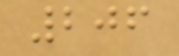206
